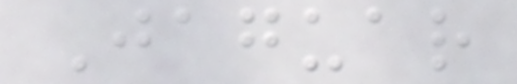Jaguar
